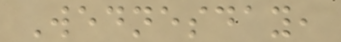Wednesday,
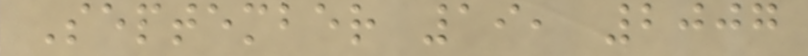September 19, 2007
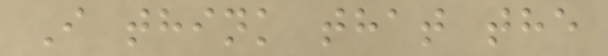I think that the
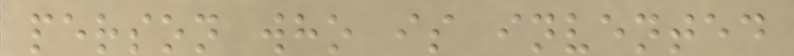person who is invented
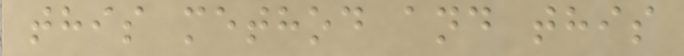this method and this
